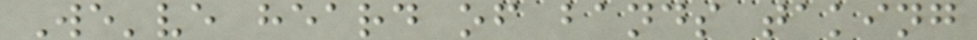We've heard of bands taking
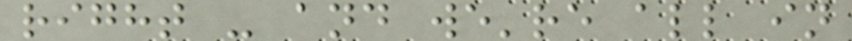right - and we're all in
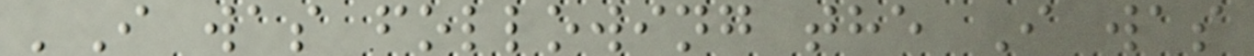'I was following the I was
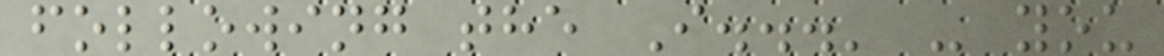following the I...' - you
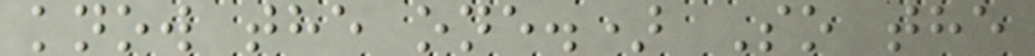know the one.) So the
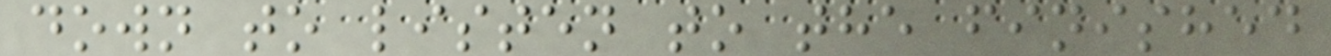down to listen to the finished
